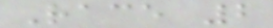Race 2
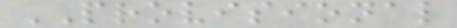PROVISIONAL
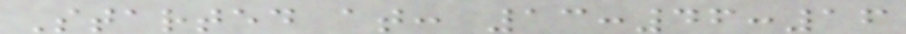Started at: 13:46:16
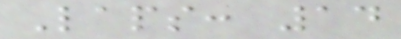Laps: 14
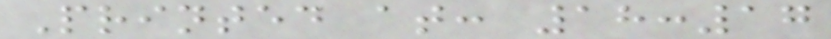Printed at: 18:17
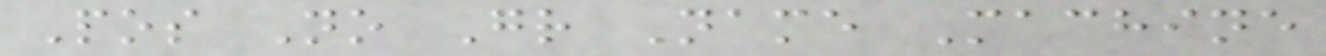Pos No Gr Name Machine
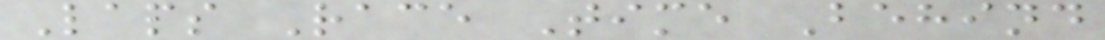Laps Race Time Behind
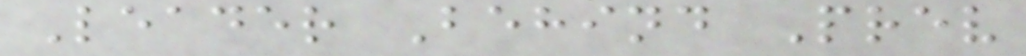Leader Behind Prev
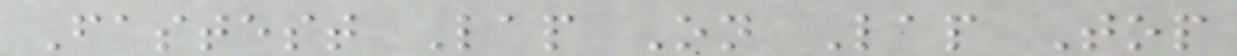Fastest Lap On Lap Top
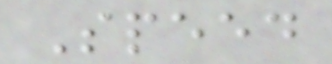Speed
